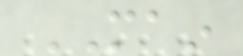MAIN
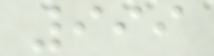999
